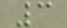3
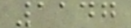1147
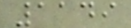1149
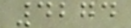4274
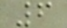6
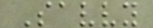Savvy
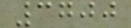3700
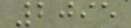2095
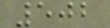502
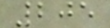205
